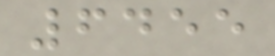6455
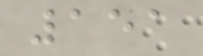151
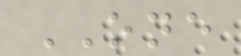ONE
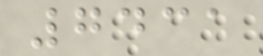7431
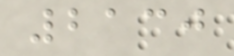2130
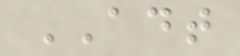ADT
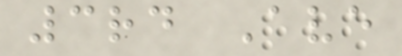3rd Ave
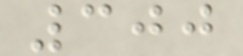300
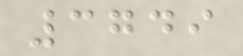3749
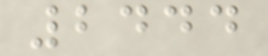2444
